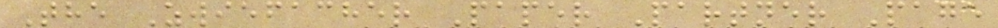The Zwiefacher Paper Partner Page
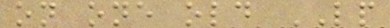on one old LP
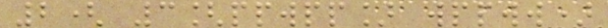2( 3[ppwpp] wppww)
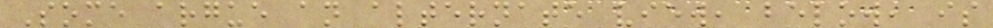Some argue an alternate view, below, is
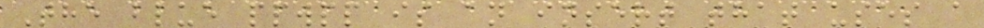The blue ppwpp is an insert that uses a
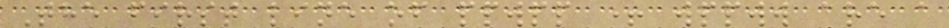The first line of ppwpp + wppww are a
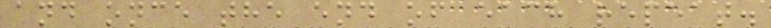and once the end of each repeat.
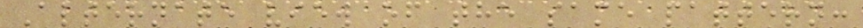Alternate view of the same pattern:
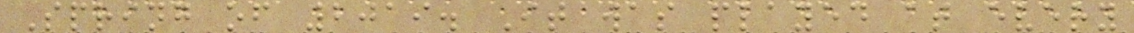Spring of 2019. It was played at every
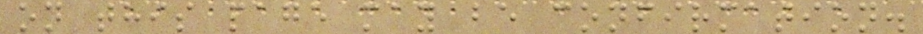on this page may be confirmation.
